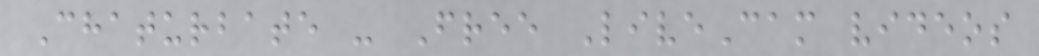Chaturbate - Free LiveCam videos
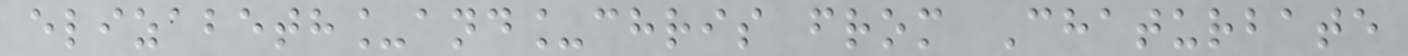elizabeth_and_chris from Chaturbate
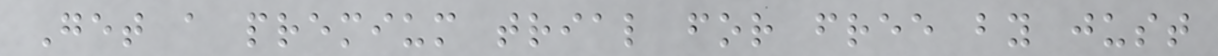Get a premium trial for free by just
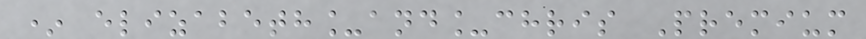* elizabeth_and_chris Premium
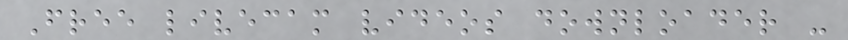Free livecam videos downloader -
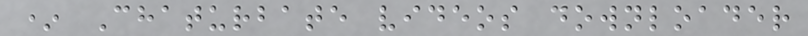* Chaturbate videos downloader
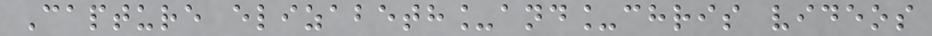Capture elizabeth_and_chris videos
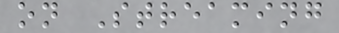on Streaming
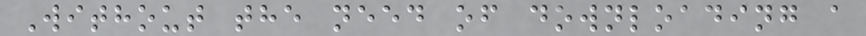Without the need of downloading a
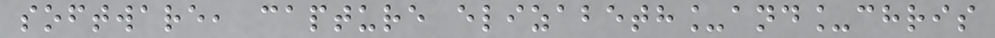software, capture elizabeth_and_chris
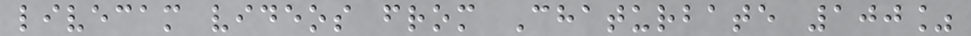livecam videos from Chaturbate 100%
